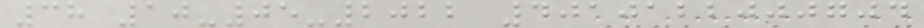38 10-05-2022 4010122000704
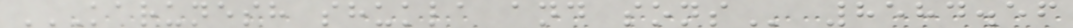KARUNESH SHUKLA AND SONS 8584.56
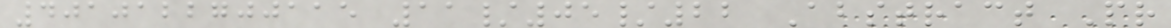4010122700115 11/05/22 Abstract Pr
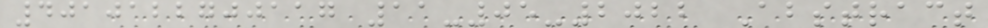4010122700117 11-05-2022 Abstract
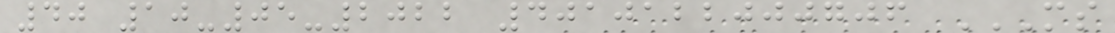40 10-05-2022 4010122000706 MS
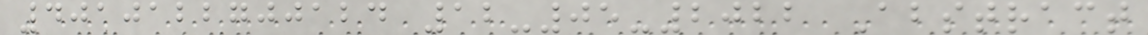4010122700124 12-05-2022 Abstract
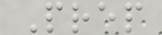Prep
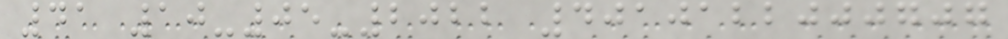41 10-05-2022 4010122000707
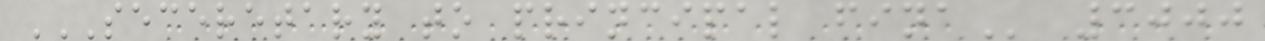SECERETARY TO PRINCIPAL FINA 3000
